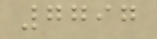7797
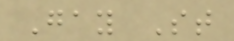Gay St
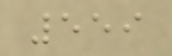559
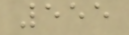555
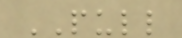PULL
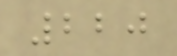220
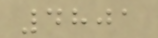4801
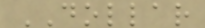DOLLAR
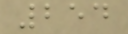254
